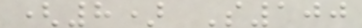(8) S100
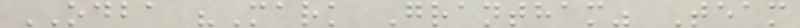ODBA "Mark Grantham" Team
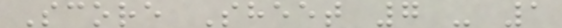Score Sheet 7 - 1
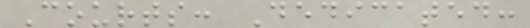Courts: Dedicated:
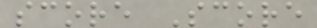score Score
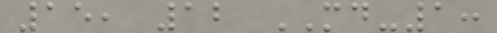15, 12 MD-1:
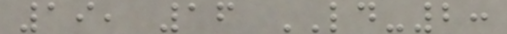19, 16 LD-2:
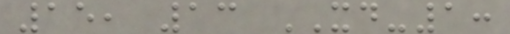15, 13 XD-1:
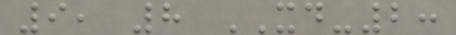9, 8 XD-2:
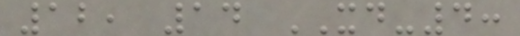12, 14 XD-4:
